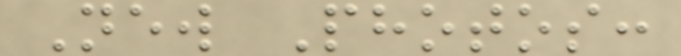New Photos:
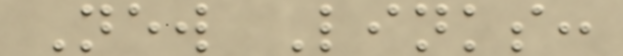New Links:
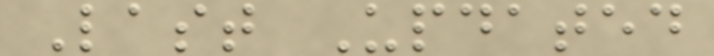Last Updated
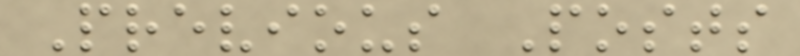Previous Posts
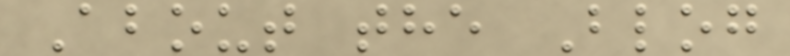About the Blog
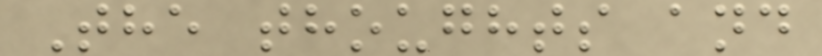The thoughts and
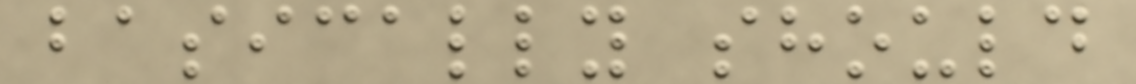basically should
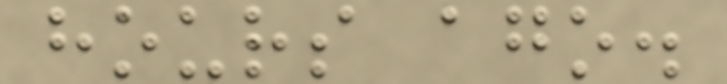hours ago.
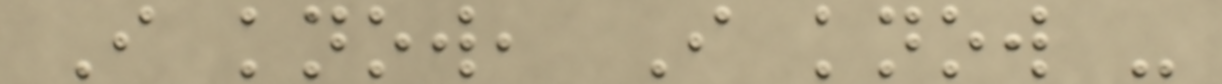I know, I know -
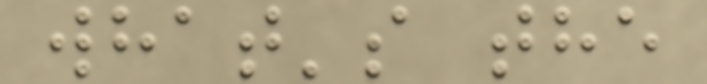what's the
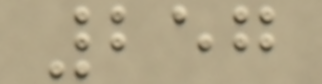257
